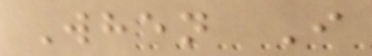When I
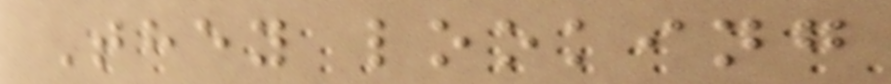They looking
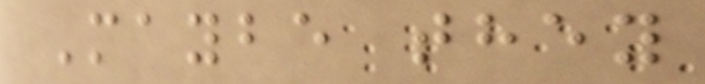Maybe they
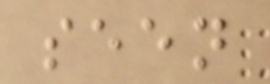seen
